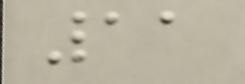11
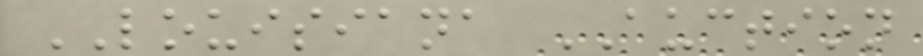LOUISIANA AUCTION
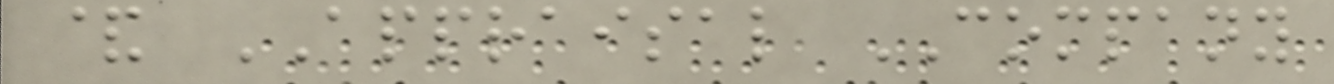& APPRAISAL COMPANY
